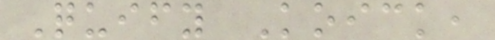Quify Koick,
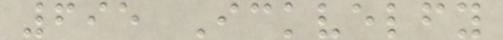695 Ickvelfy
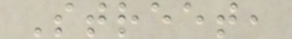Street,
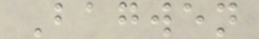Bagwen
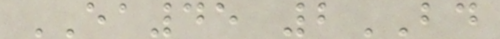EA45 2BD
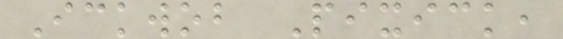Ickwob Pixick,
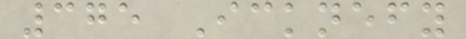375 Icknefy
